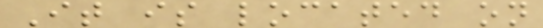It is located on
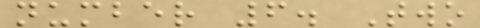number 6. Two
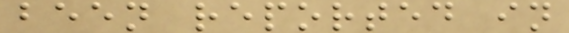been reported in
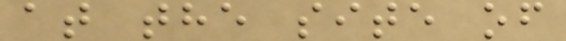at the site of
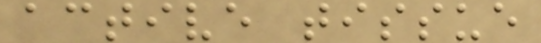active tissue
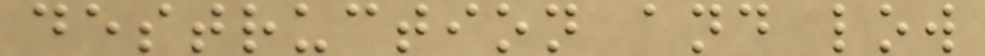destruction and low
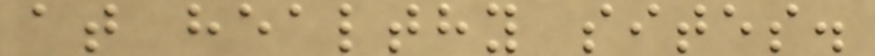at healthy sites.
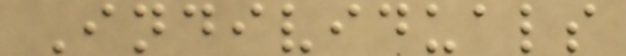Individuals
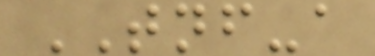TNF-a
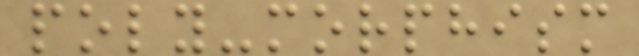poly-morphism
